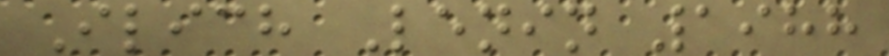Ilich Lenin 1988
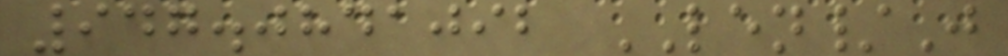947.0841092 LEN/J
